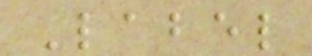Label
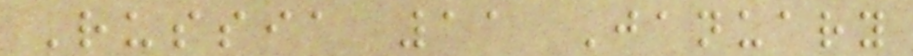Russia 11 January
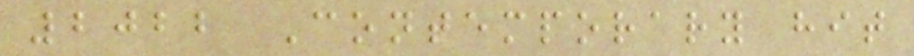2022 Contemporary hit
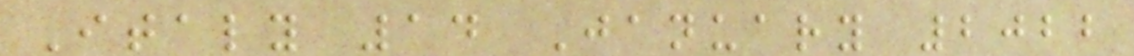Italy 14 January 2022
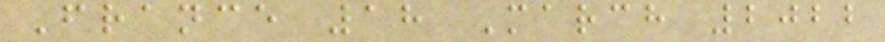France 18 March 2022
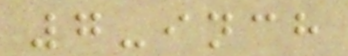7-inch
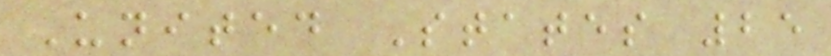United States 25
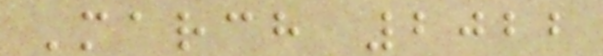March 2022
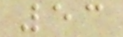53
